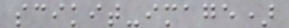scikit-image)
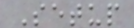Setup
